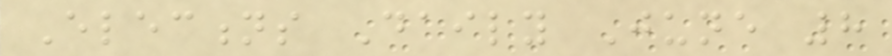Elections Daily June 8
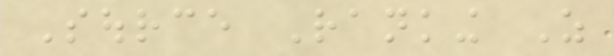Source Ranking As
